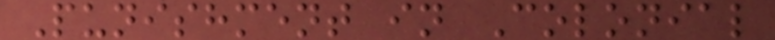Punishment in Colonial
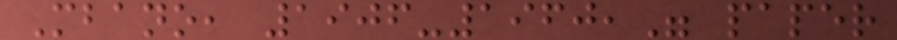Mbano, 1906-1960," paper
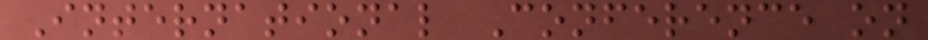International Conference on
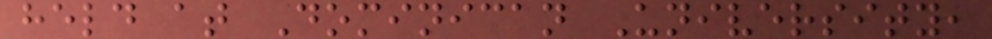held at Dominican University,
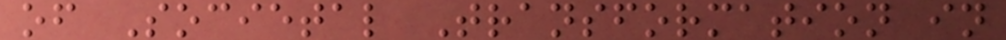of Societal Transformation in
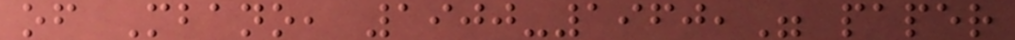of Mbano, 1900-1960," paper
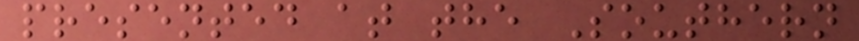presented at the Southern
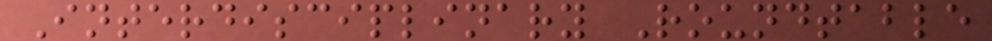Interdisciplinary Roundtable
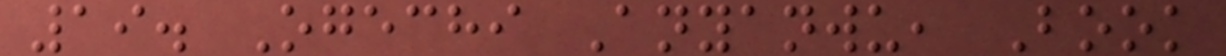19. Ogechi Anyanwu, Book
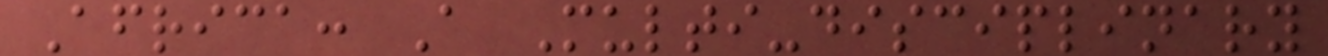Africa: A Multi-disciplinary
